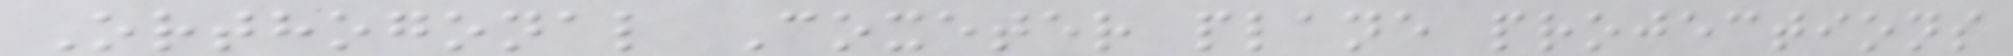Orthogonal Coxeter plane projections
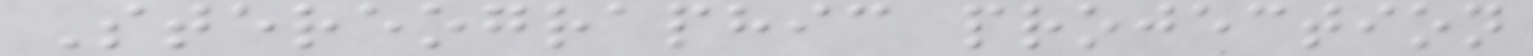Stereographic projection
